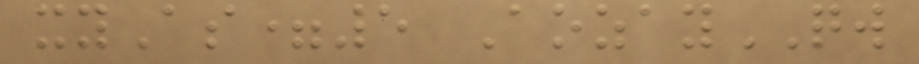xyAs=5 AozayQW
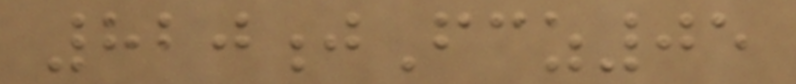820jFcz05
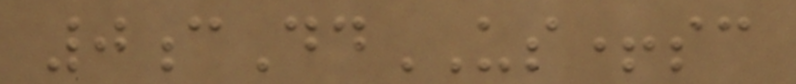0cDdUS+sc
